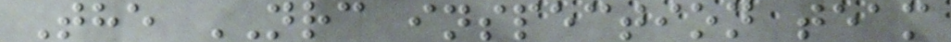The NRC inspection team
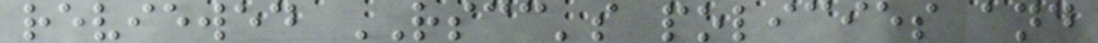reviewed RSCC's policies and
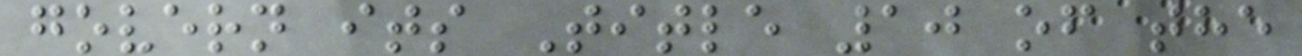govern its Title 10 of the
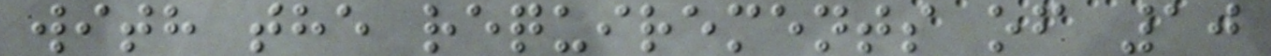with the requirements of 10
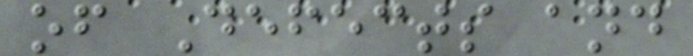of Defects and
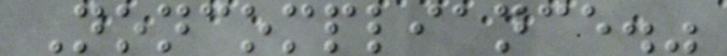Noncompliance."
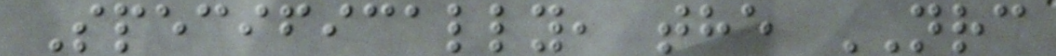Specifically, the NRC
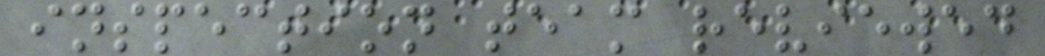inspection team reviewed
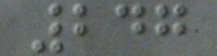247
